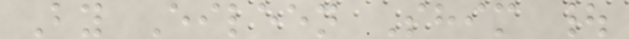By Eileen Shim |
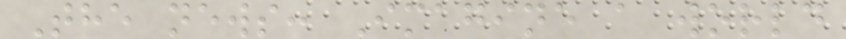The news: Imagine a world
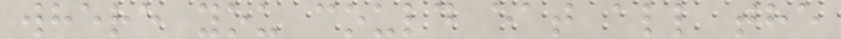where you could eat all the
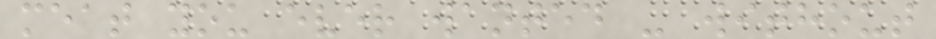meat you ever wanted - without
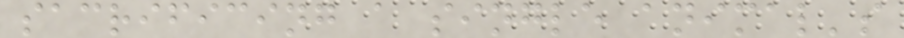sacrificing a single animal's
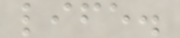life.
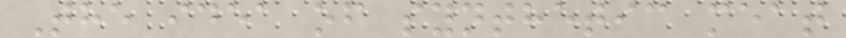The idea of synthetic meat
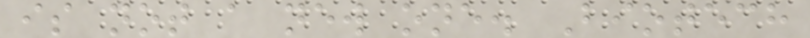is not a new one. Biotech
